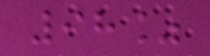98%
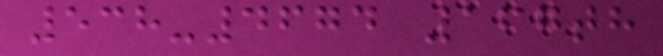538-4674 167th
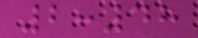2:48
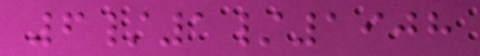6/1/1908
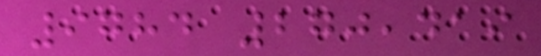9784 270,419
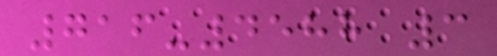716-4588 3
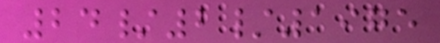24/2/1975
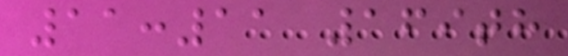11:11 169th
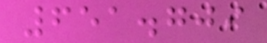651.709
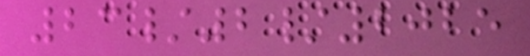23/2/2025
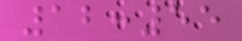12:55
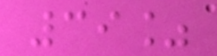39%
